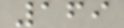169
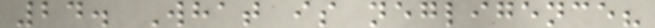24. What is negligence?
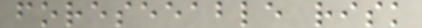foreseeable risk
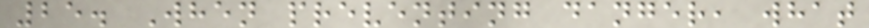25. When preventing danger, what
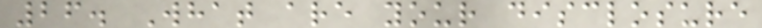26. What are your disclosure
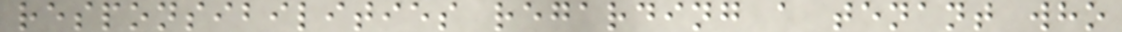responsibilities regarding a tenant who
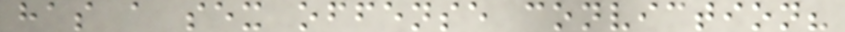has a sex offense conviction?
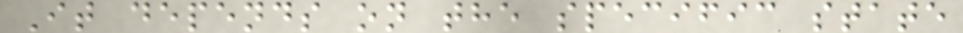It depends on the specific state
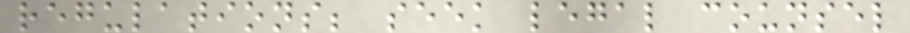regulations; seek legal counsel
